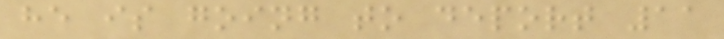he is going to deport 11
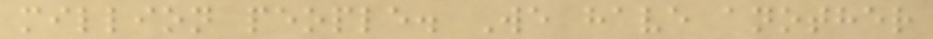million people. We have another
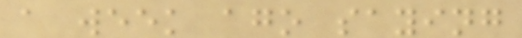a week ago saying
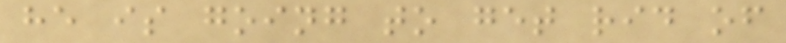he is going to get rid of
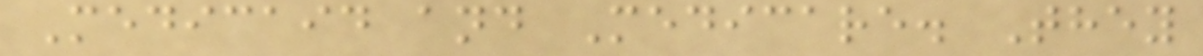Medicaid and Medicare. They
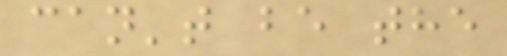can't be the
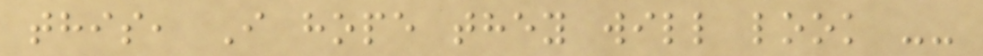this, I hope they will look --
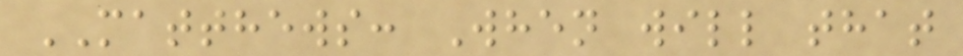MATTHEWS: When will that
